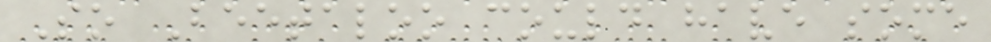So Beetaloo could have some
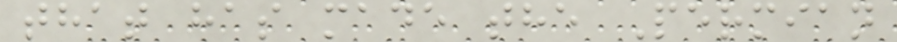that has made the Permian
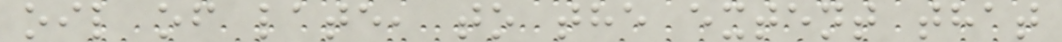oil of late, to the extent that
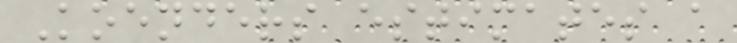Koenders estimates a
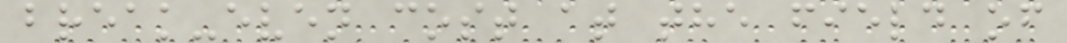break-even cost at the field of
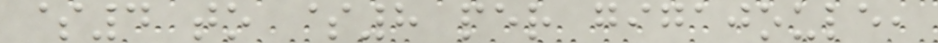$4 to $8 per gigajoule,
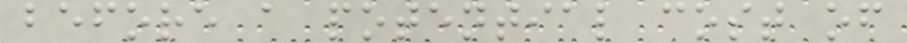before a potential cost of
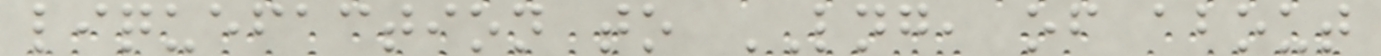liquefaction to LNG, of about
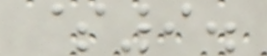$9.
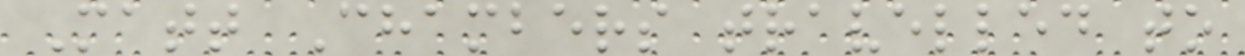Matt Chambers travelled to
